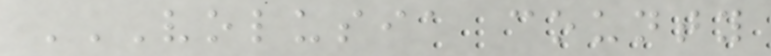VOLUSIA COUNTY
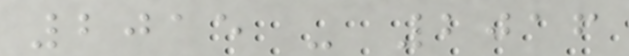2015 - 2016
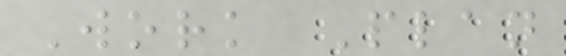Work Plan
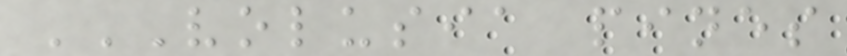VOLUSIA PINES
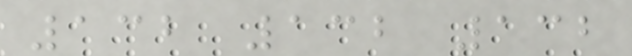132 132 132
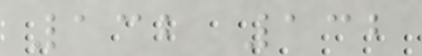132 132
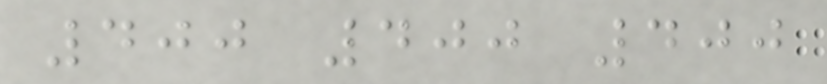400 400 400
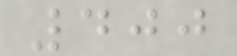400
